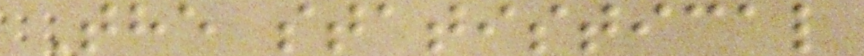The statistical
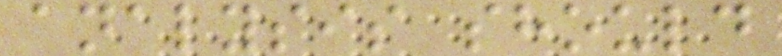analysis should
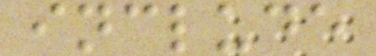include
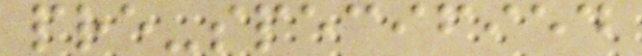pre-specified
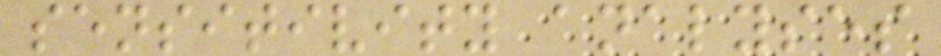sensitivity analyses
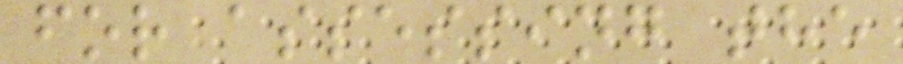for assessing the
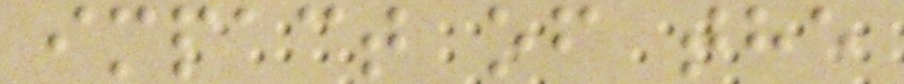impact of the
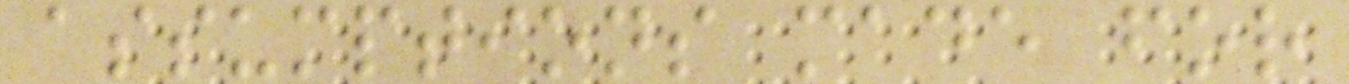assumptions made for
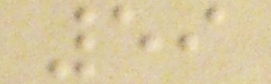59
